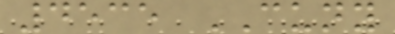4535 CUNY
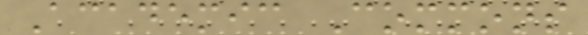Academic Commons
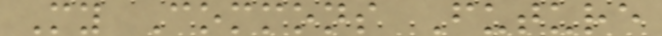My Commons Future
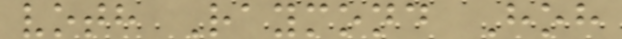voth Raymond Hoh
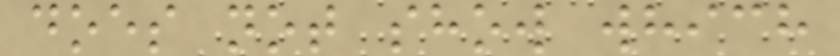does not show which
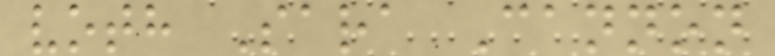voth Sara Cannon
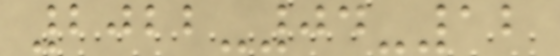2022-04-12
